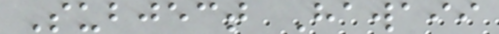Subject Hawaii
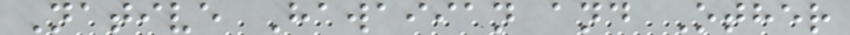Native Hawaiian and Other
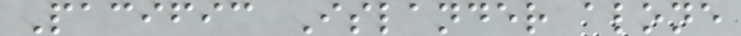Pacific Islander alone
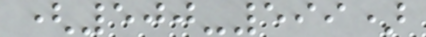(500-599)
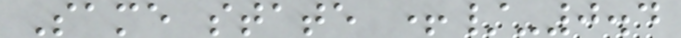Same state +/-0.4
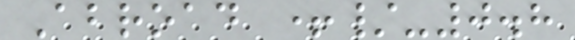Abroad +/-0.8
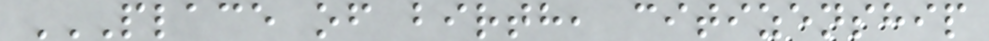PLACE OF BIRTH, CITIZENSHIP
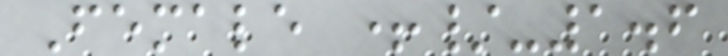Female +/-1.6
